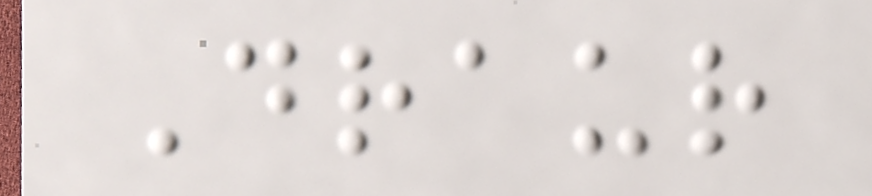Draur
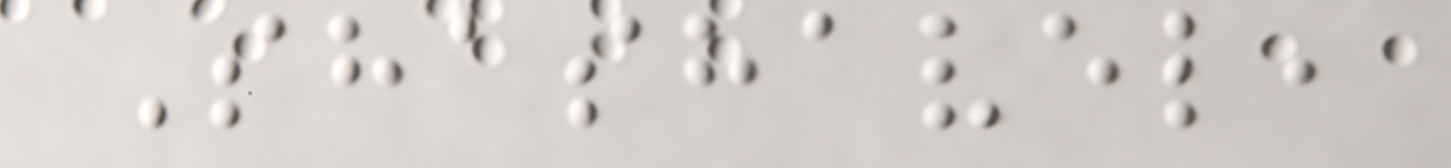Shashavel,
